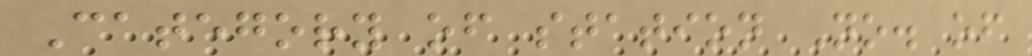Category of station No. of
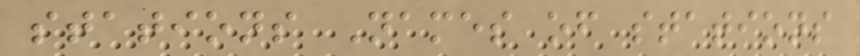stations Names of stations
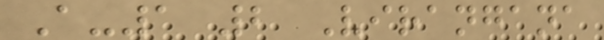A-1 2 Virangana
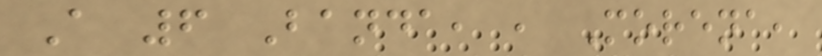A 6 Banda, , Morena,
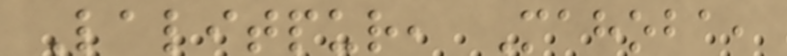Lalitpur, Mahoba,
